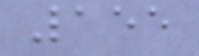155
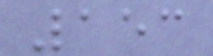153
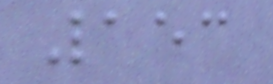153
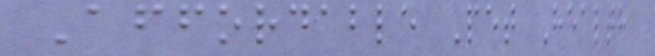Affordable Pet Health
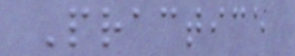Practice
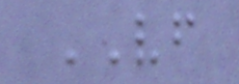VF
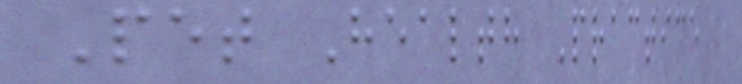Pet Health Practice
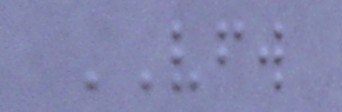VFW
